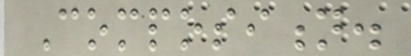Composition.
